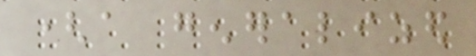(a generalized
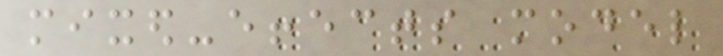mixed-effects model
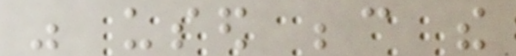was used because the
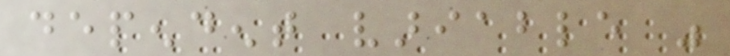dependent variable was
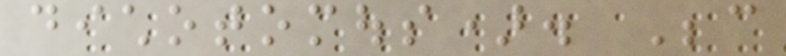dichotomous). Because
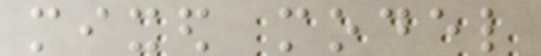mixed model
